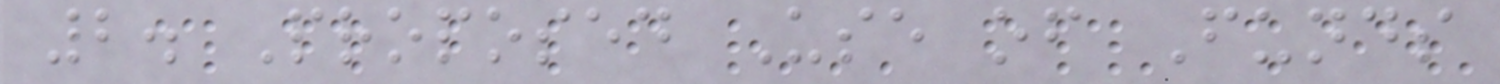2. Proposed Use of Funds
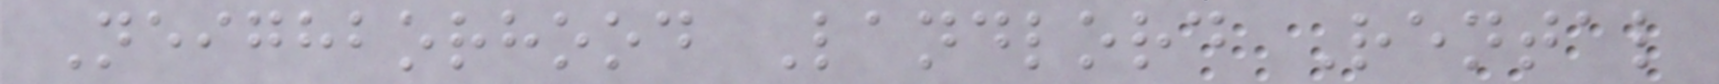Neighborhood Landlord Rental
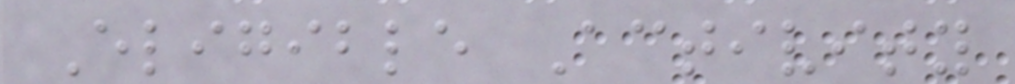Eligible Activity
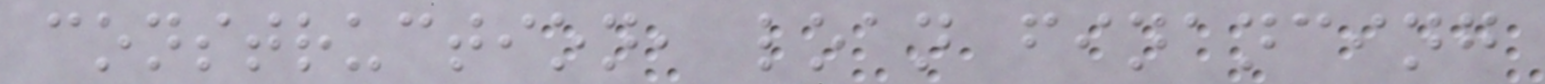construction, loan financing
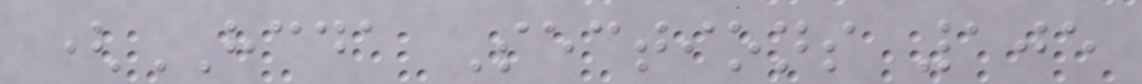(HCDA Sections 105
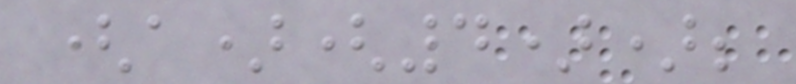(a)(4));
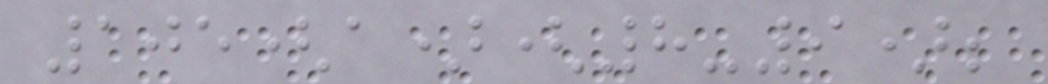105(a)(8-9);
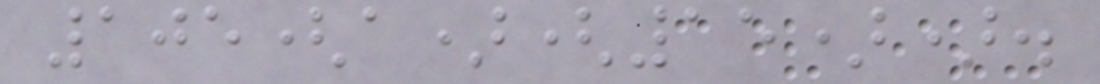105(a)(15)).
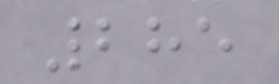285
